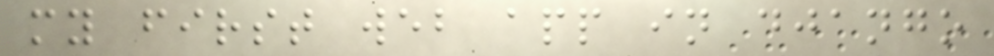my first web app in django
